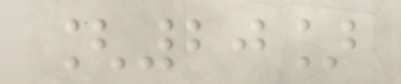[20]
